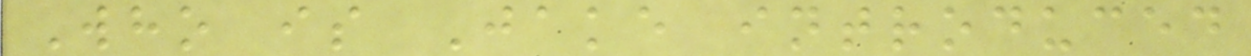Who is Jake introduced
